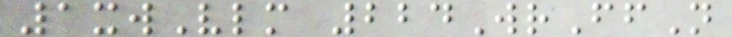1xwVlm 224WrFfN
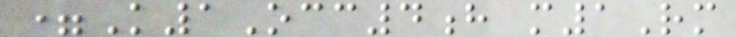=K1Occ4h m1Rm
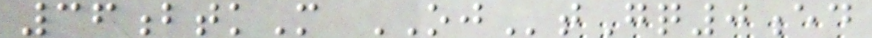36btkM OJtGq0ed
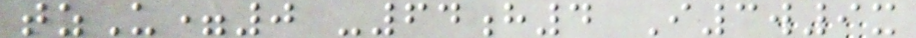tzU=0 -64h4 I3w9x
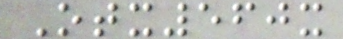Otx560x
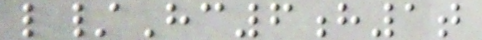l/Hc6h1t
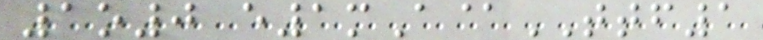1o0 e1mA@TTF1
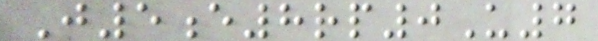J5e8rp0U7
